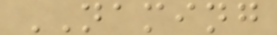NAMING
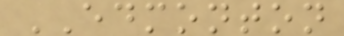EDMONTON
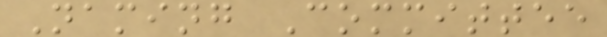Naming Committee
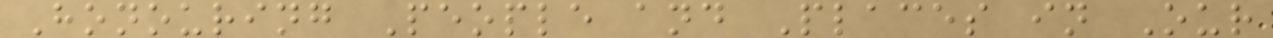Honouring People and Places in Our
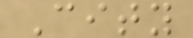City
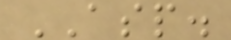ASP.
